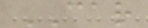CAR
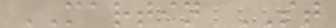MARTIN ST
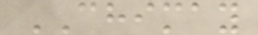CHIMAY
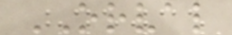ORVAL
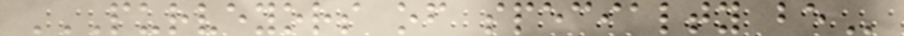PURVEYORS OF SPECIALTY BE
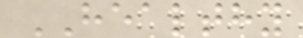HEALTHY
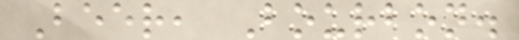Beer, Bourbon.
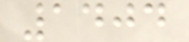1404
